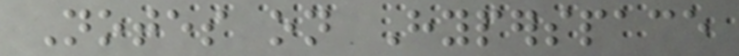Notes on Hyperspace
